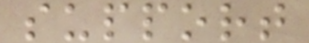support
